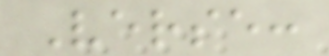Verse:
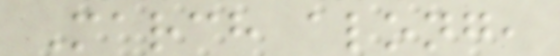March along,
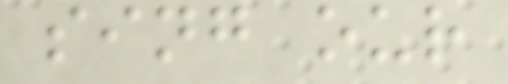sing our
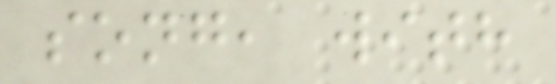song, with
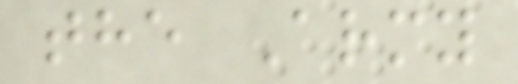the Army
